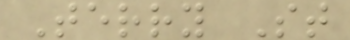Terry St
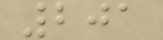201
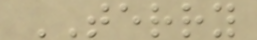TERRY
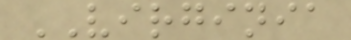VIRGINIA
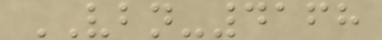VBN-4168
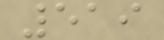519
